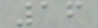16
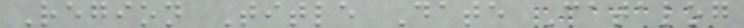Region Title Date Catalog
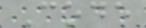Code
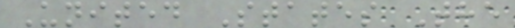United States The
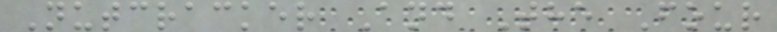Nutcracker And The Four
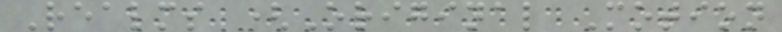Realms (Original Motion
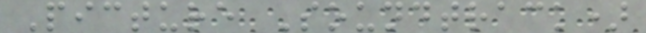Picture Soundtrack)
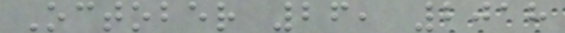October 26, 2018
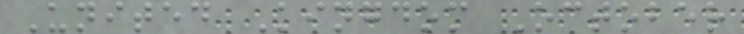United Kingdom October
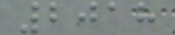2018
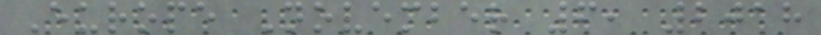Europe November 6, 2018
